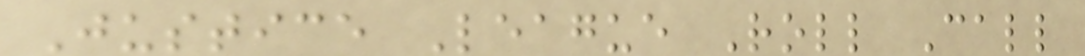Justice League Roll Call
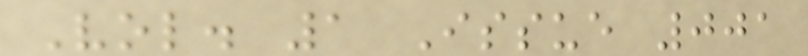Vol. 1 Issue 001
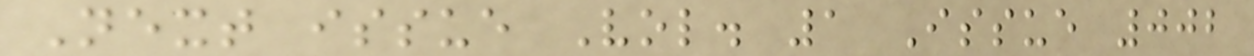Next issue Vol. 1 Issue 002
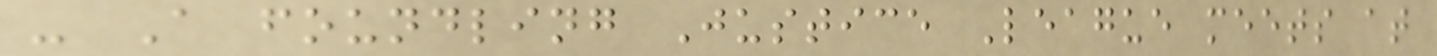- A foundling Justice League meets at
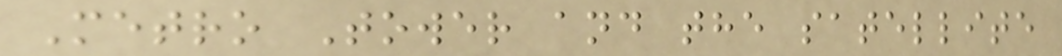Metro Tower and the satellite
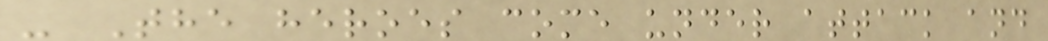- The heroes come under attack and
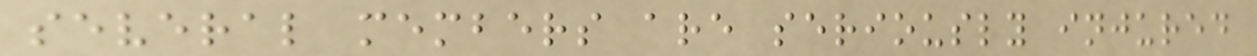several members are seriously injured
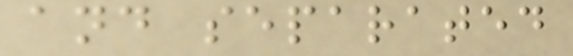and separated
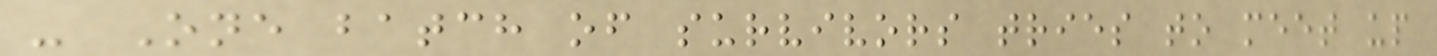- One batch of survivors tries to meet up
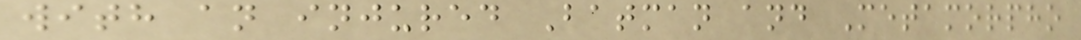with an injured Batman and Metamorpho
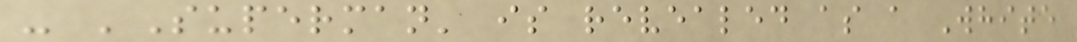- 'Superman' is revealed as a White
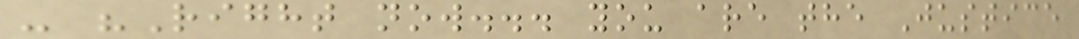- "Right now... you are the Justice
